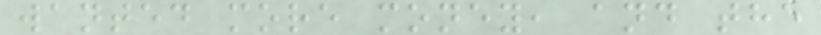wanted more money, and the
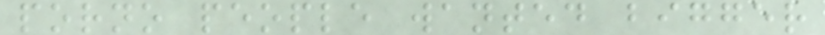porno people wanted bigger
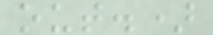out.)
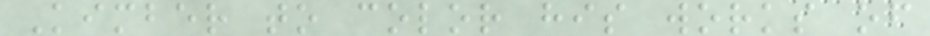Kimber to color his works of
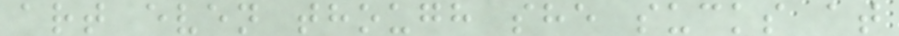art even though she sucks at
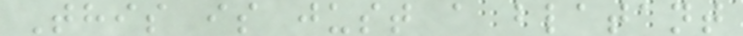This is just a blatant
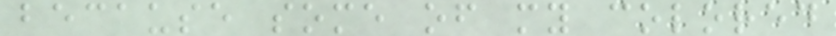because some of my colored
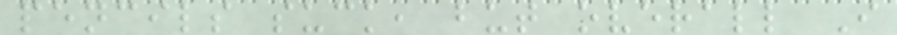pencils suck, but overall I
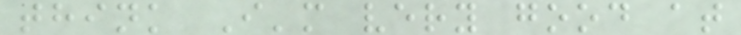think I'm very good at
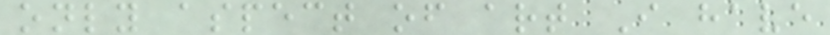only aspect of art I have
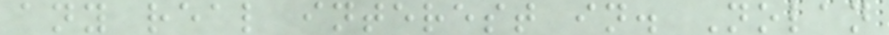any real interest in. Nolan
